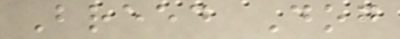Breed Dog
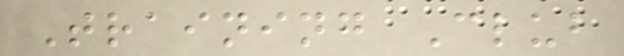Training Club
